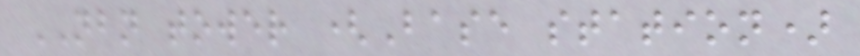NBN tower (Base station)
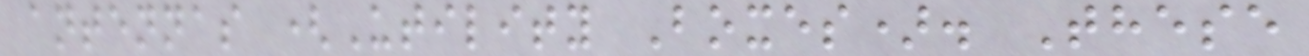antennas (Utility Boxes). These
